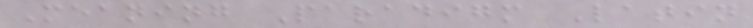Meaning Paradigm Latin
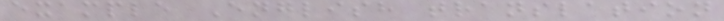example English translation
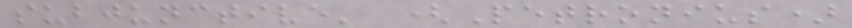subjunctive' (Petronius)
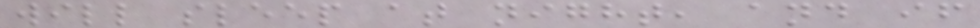will sleep at night, and if
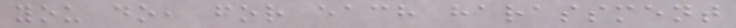you do, for each harassment
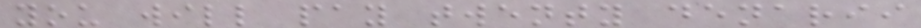you will pay twenty denarii
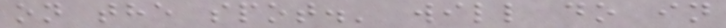on the spot.' will do in
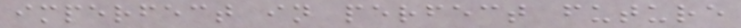imperfect in perfect future
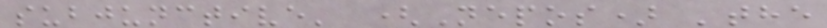subjunctive' (Nepos) 'the
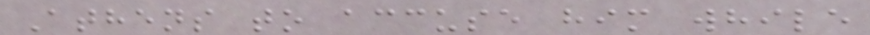Athens to accuse him while
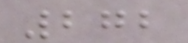272
